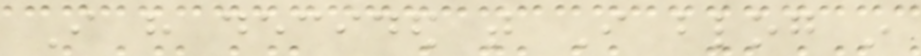I have decided that I blog in
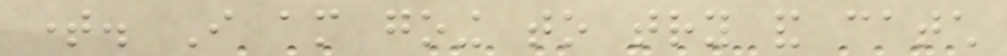time. I am going to try and catch
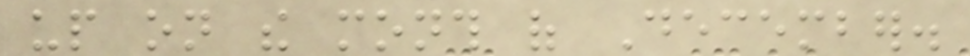up on the month of December.
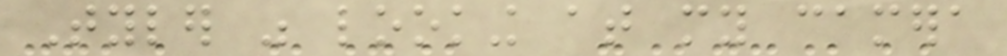Tyler was looking at my camera
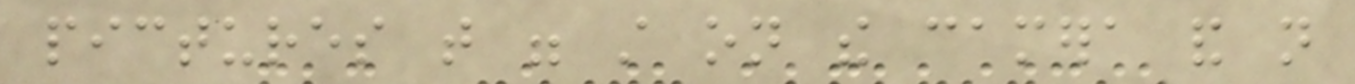pictures that were still on the camera and not
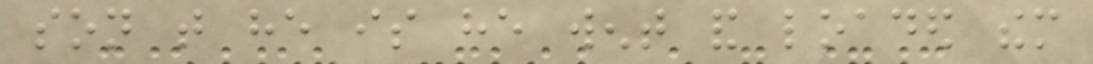son that he is he went and loaded them
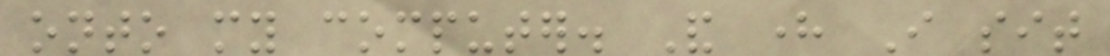onto my computer. And here I sit
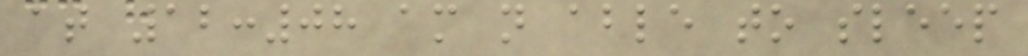at 12:08 am not able to sleep
